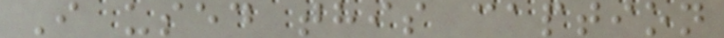I used this caption
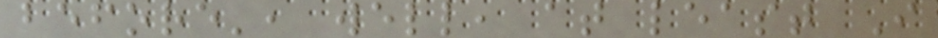before', well, at least I
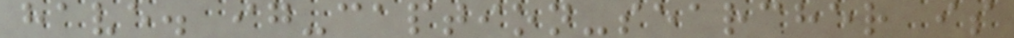have. ig-caption-searcher is
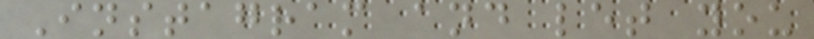Instagram and let you
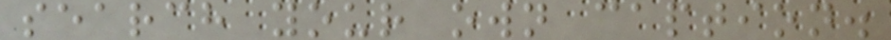search your own caption.
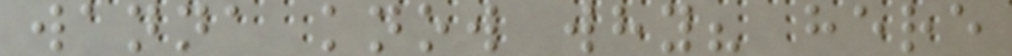wanna know why? here
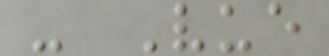- Vue
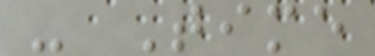- Time
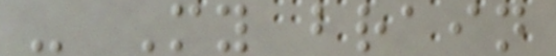- My brain
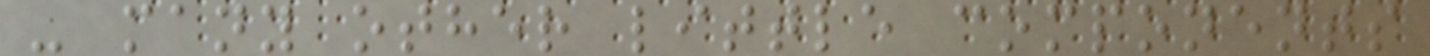- many other little components
